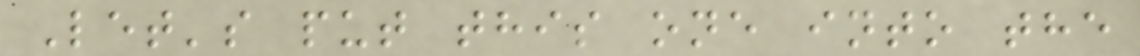Let's put this one into the
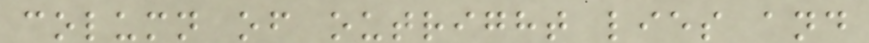column of outright lies and
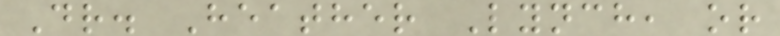Dr. Heather Lynch, or
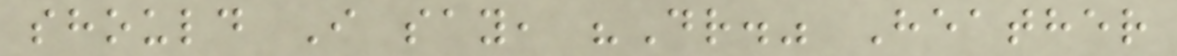should I say, "Dr." Heather
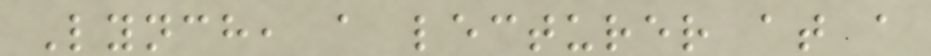Lynch, a lecturer at a
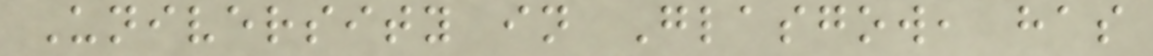University in Glasgow, has
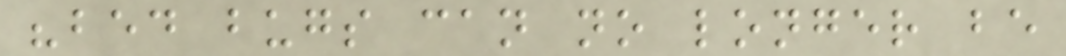"bed bugs can no longer be
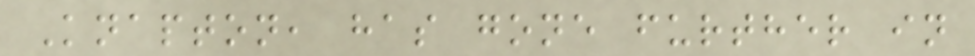Knapton, has gone further in
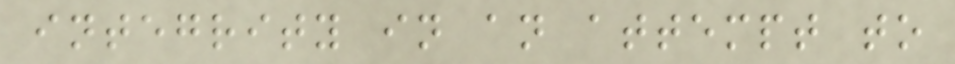integrity in an attempt to
